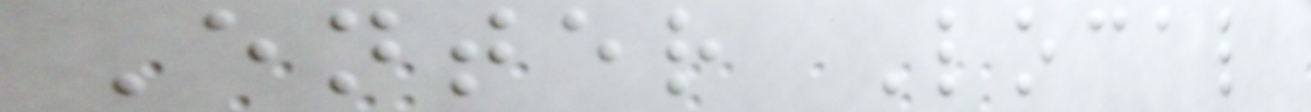Enter Local
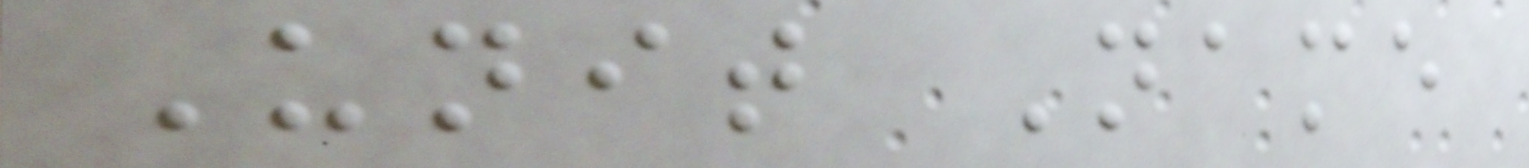Unit Name
